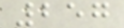257
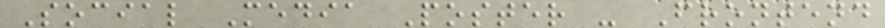Social Media Poster - Frontend
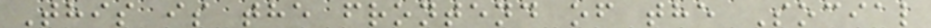This is the frontend of the Social
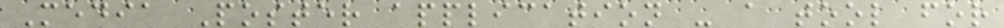Media Poster application - a tool for
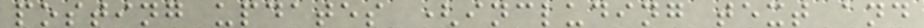posting updates (including text and
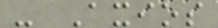- Axios
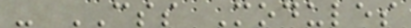- CSS Modules
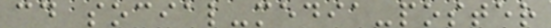cd social-media-poster
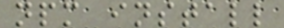npm install
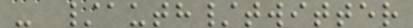- /auth/twitter
